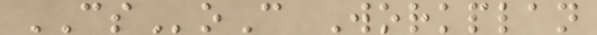CSoC Workplan
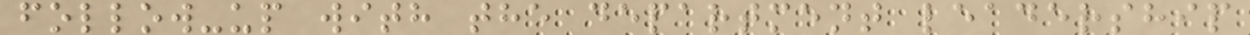follow-up with the department leadership
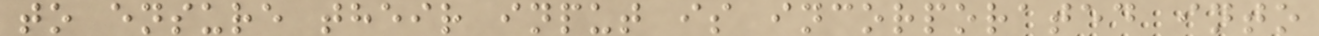to ensure their input is incorporated into
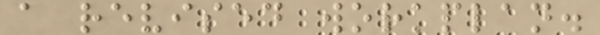a revised workplan.
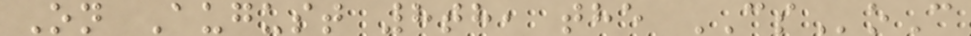On August 8th, the CSoC
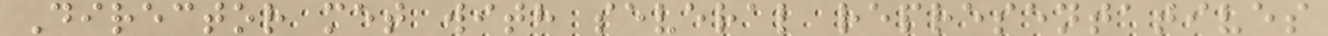Director met with several representatives
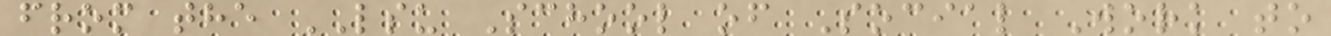from the LSU School of Social Work to
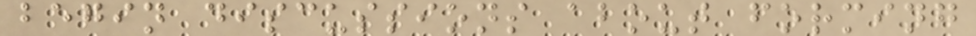begin discussions about forming
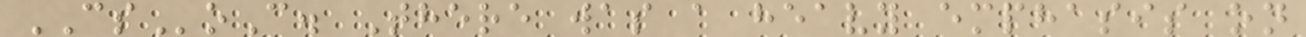CSoC. There was a heavy emphasis on
